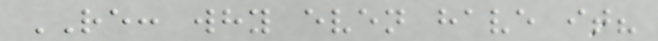RE: why even have it?
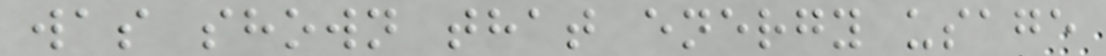was shown that energy usage
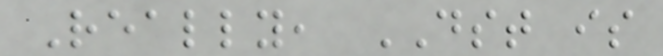Really, DST is
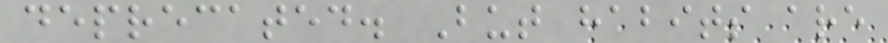deprecated. But habits are
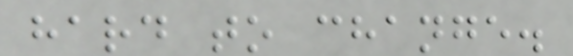hard to change.
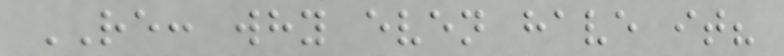RE: why even have it?
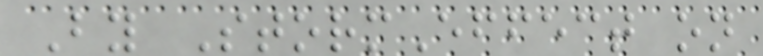By StormEffect on
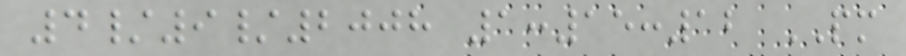4/9/2008 1:15:12 PM
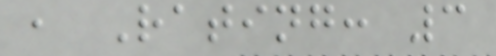, Rating: 3
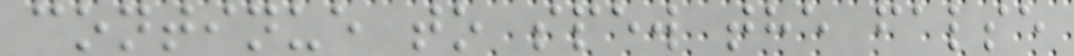continue to spew the false
